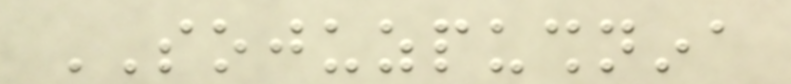SOJUZPUSHNINA
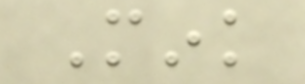Mink
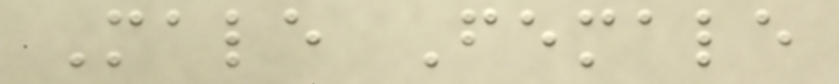Male Female
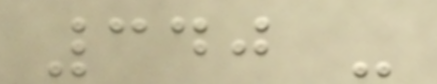340 -
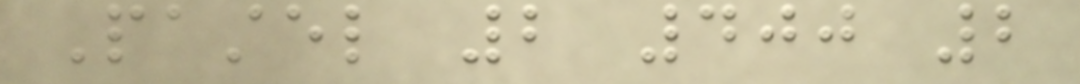Pastel 2 400 2
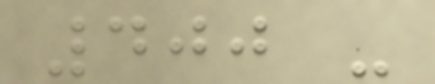400 -
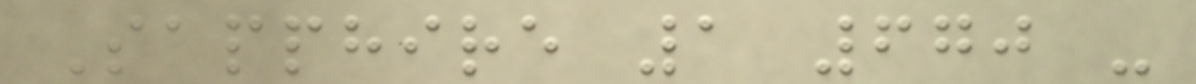Sapphire 1 670 -
